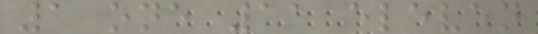1 one 11 eleven
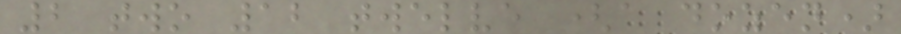2 two 12 twelve (a dozen)
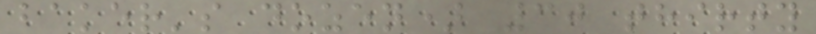baker's dozen) 30 thirty
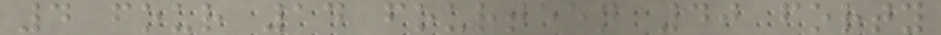4 four 14 fourteen 40 forty
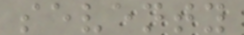seventy
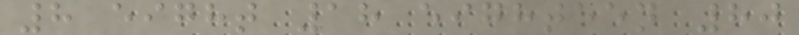8 eight 18 eighteen 80
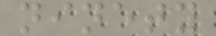ninety
